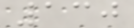130
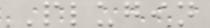Plugin
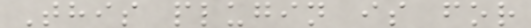This plugin is for
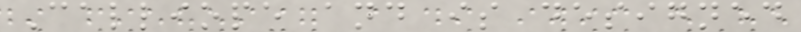Calliope and is designed
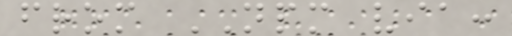from NPM via:
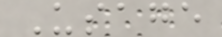Usage
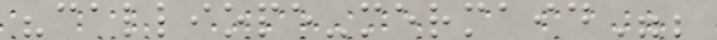"calliope-mermaid";
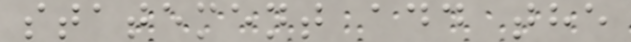statement add the
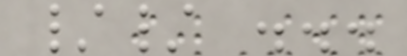// ...
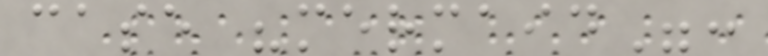case "mermaid":
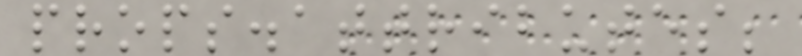props.attributes;
